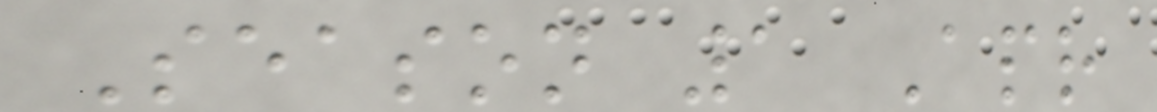Season 1 Apr
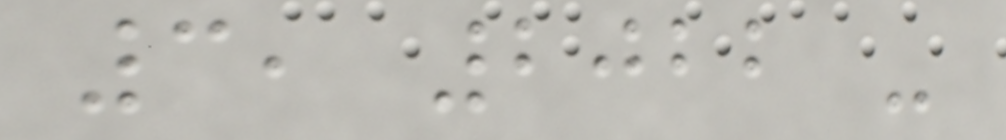3, 2022 -
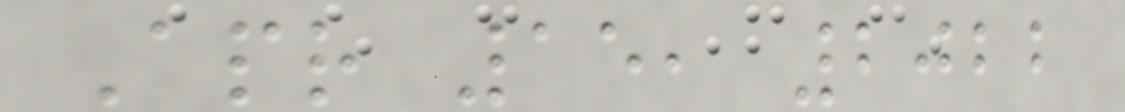Apr 15, 2022
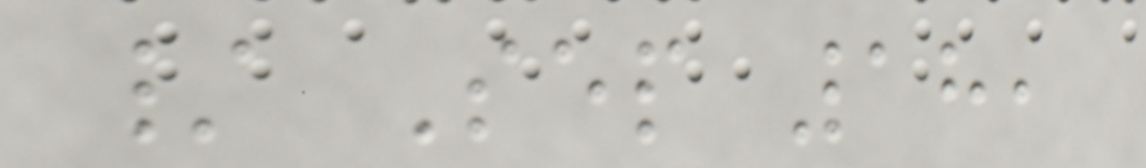/ Sep 18,
